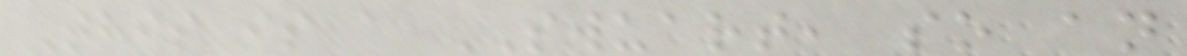This is a SWUART, so an
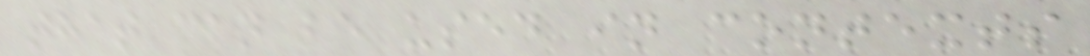that can be used in contexts
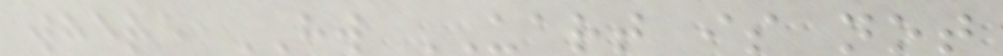where HW UART is not
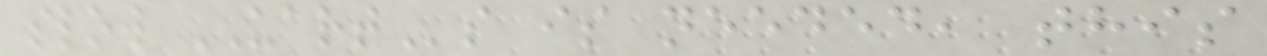slow UARTs is needed, this
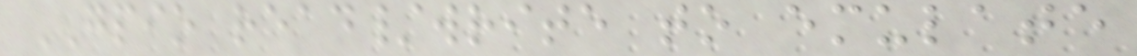GPIO read/write to emulate
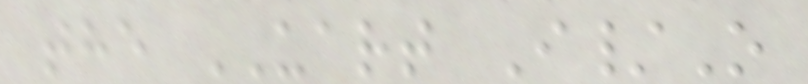the UART I/O
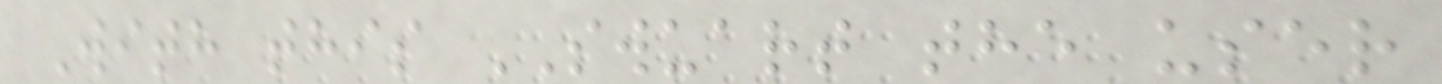With this SWUART the user
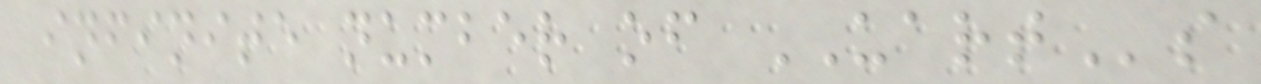infinite number of UARTs
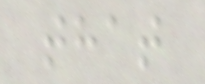that
